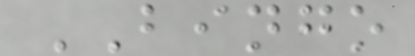BINGO
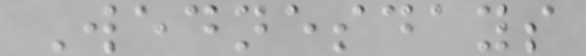Wednesdays
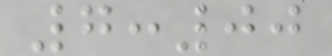7:00
